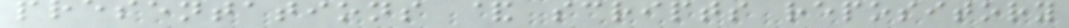presentations & scripts repository
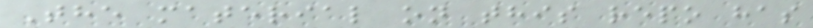The material on this repo has
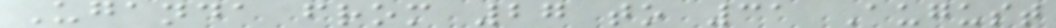Uganda from 27 to 31 August
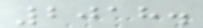2018.
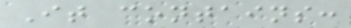It contains:
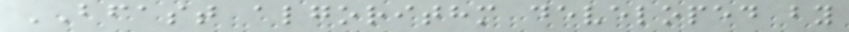BFAST algorithm developed by
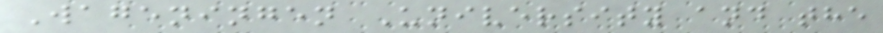Wageningen University and the
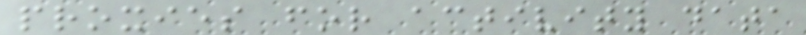proxies for activity data
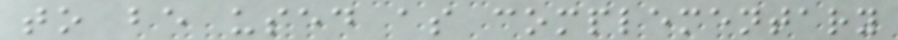to be used as complementary
